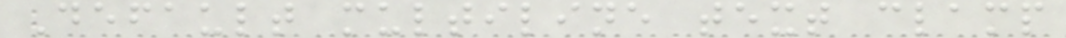Default multiline text clamp
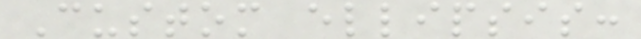Custom ellipsis:
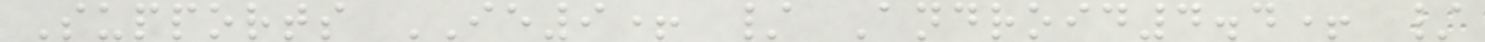Supports IE9+ / Android4.4+ /
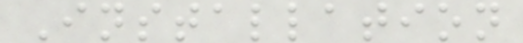Installation
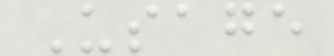Usage
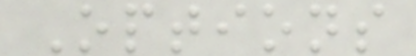Options
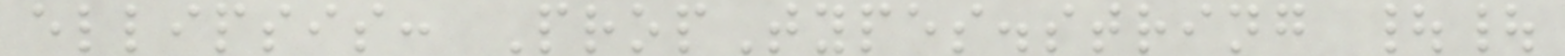ellipsis: PropTypes.string ||
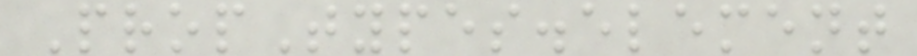PropTypes.element
